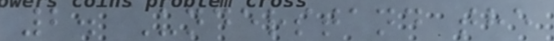2. Understand the
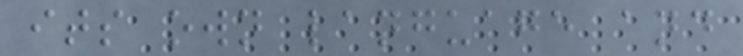its own language and
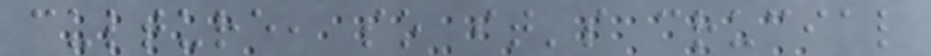culture, so it's crucial
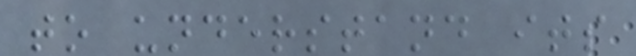to understand its
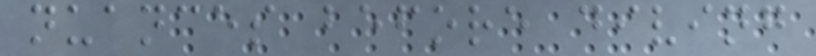nuances before diving
